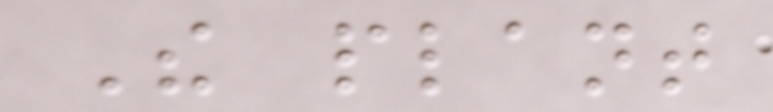The plant
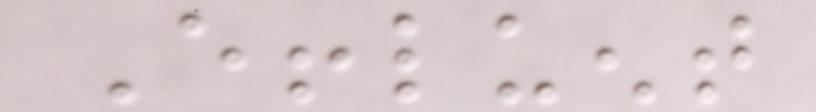Effluent
